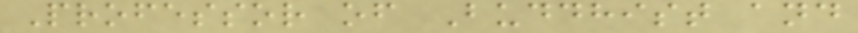Professor of Buddhist and
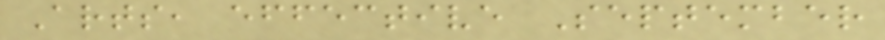Arts, effective September
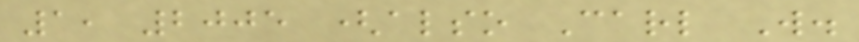1, 2005 (also Carl W.
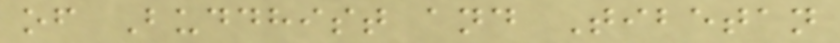of Buddhist and Tibetan
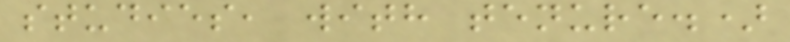studies, with tenure.)
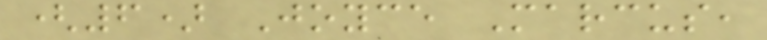(6) Joyce Marcus,
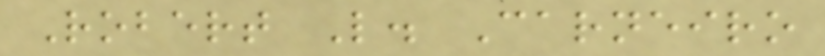Robert L. Carneiro
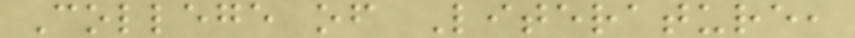College of Literature,
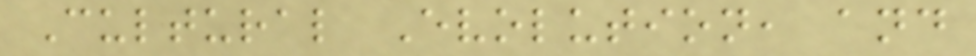Cultural Evolution, and
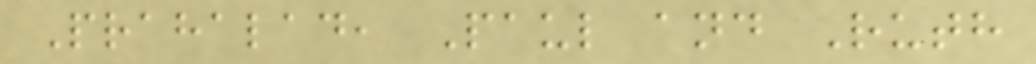Prahalad, Paul and Ruth
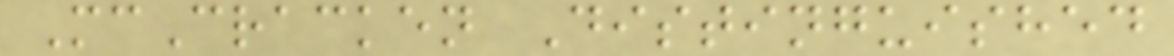McCracken Distinguished
